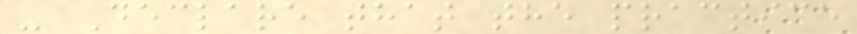- Declare that the practice
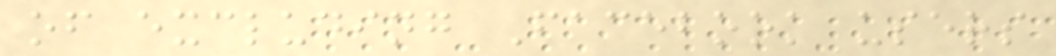of excluding Facebook users
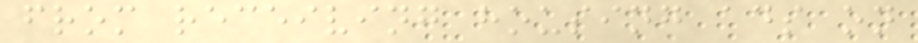from receiving housing ads on
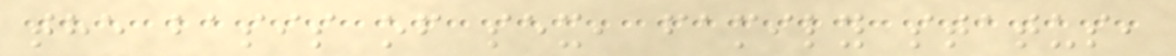the basis of sex, family status,
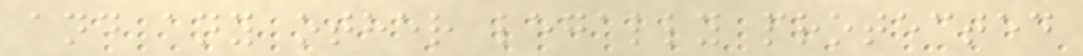and any other legally protected
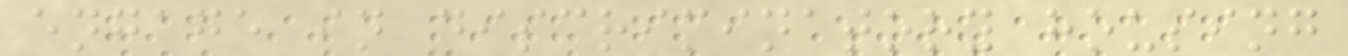engage in discriminatory housing
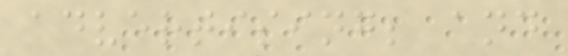advertising; and
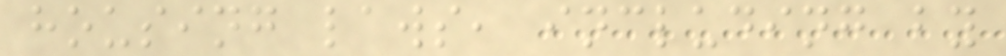housing laws, including by
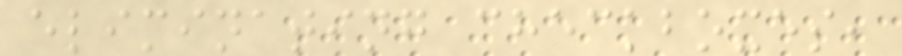eliminating checkboxes,
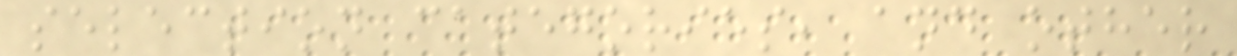selection categories, and other
